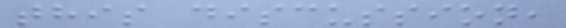this discussion,
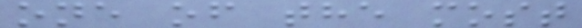one of the most
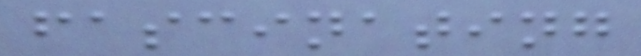fascinating
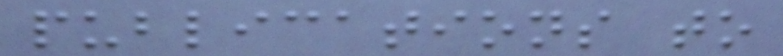publications to
